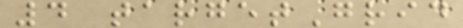4 targetGrid
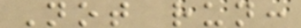Not run:
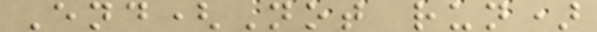End(Not run)
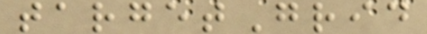targetGrid
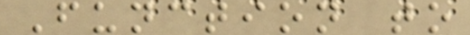Function to
